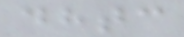dhtc
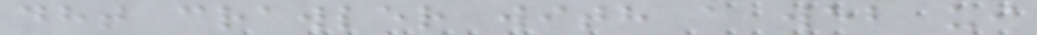dht crawler with a web ui
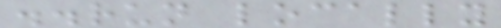..run locally
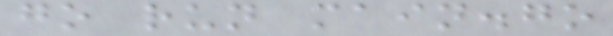go run main.go
